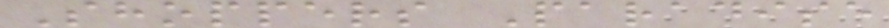Shoppers Paradise
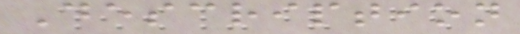Description
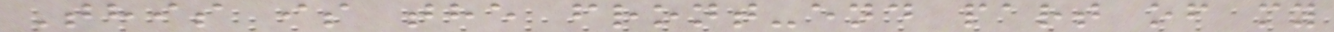This is the front-end part of my
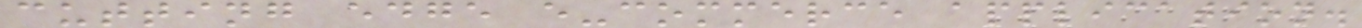cutting edge e-commerce application.
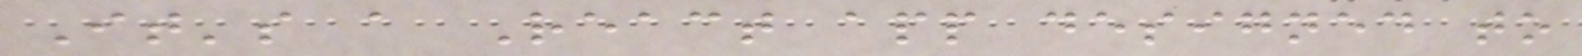It's a React app designed to
